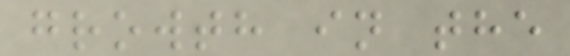growth in the
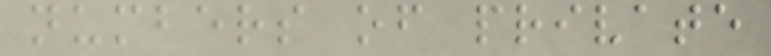numbers of private
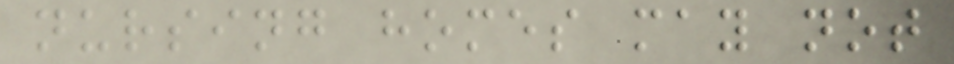nursing homes may not
